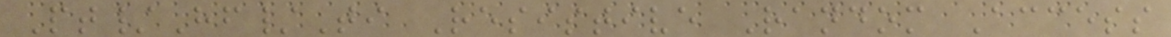Pt/Hf/Ti Resistive Random Access
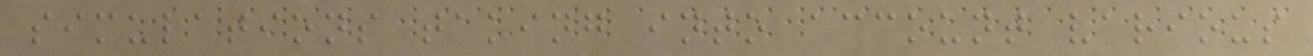simulations taking into account various
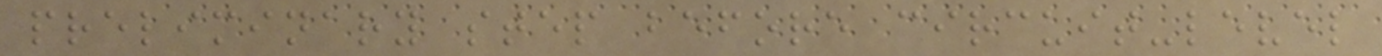preliminary step before circuit-level
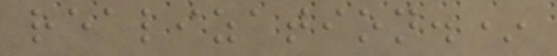realization.*
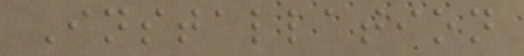Installation
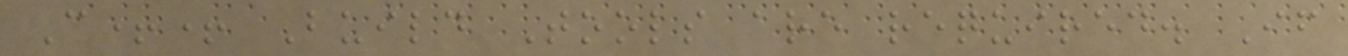C++ Build Tools are required. If
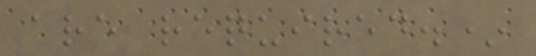are required.*
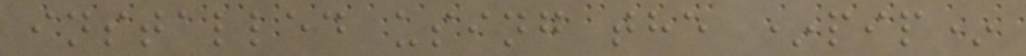installed using the *pip*
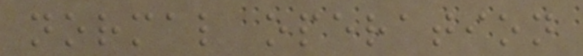normal operation
